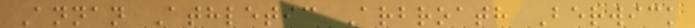Annan Athletic Arbroath Berwick
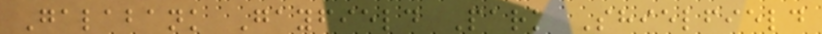Galabank Gayfield Park Shielfield
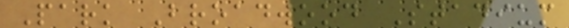Park Broadwood Stadium
